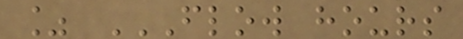% FLOW HOURS
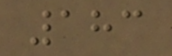183
